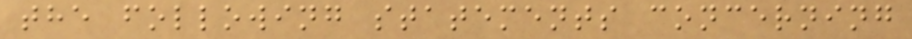the following statements concerning
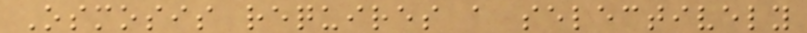Osmosis requires a selectively
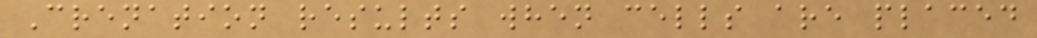Crenation results when cells are placed
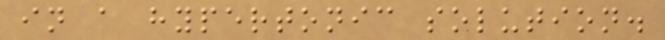in a hypertonic solution.
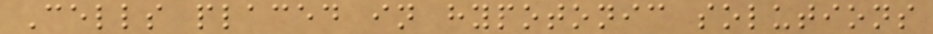Cells placed in hypotonic solutions
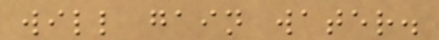will gain water.
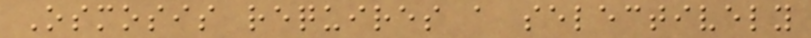Osmosis requires a selectively
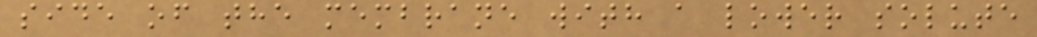side of the membrane with a lower solute
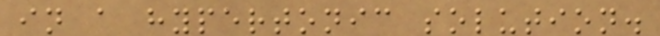in a hypertonic solution.
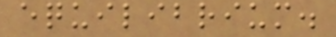equilibrium.
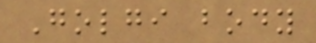Golgi body
